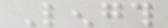Length
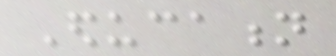Education
